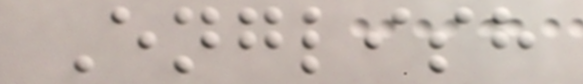English
